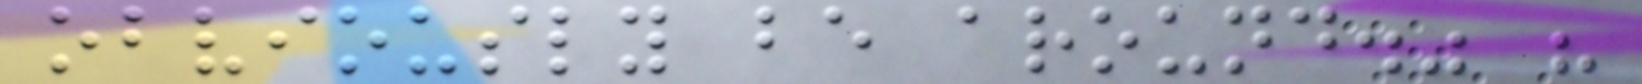obviously be around." "
